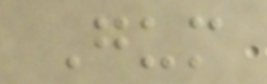Gum
